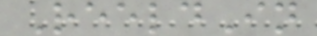ReeldIn
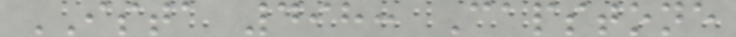ISTA 498: Capstone
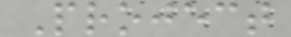Project
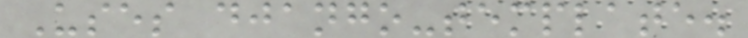Uses django-template.
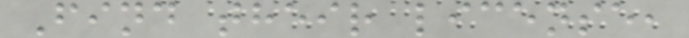Find their license,
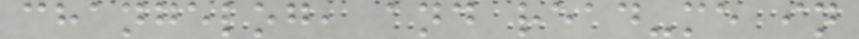changelog, and read-me in
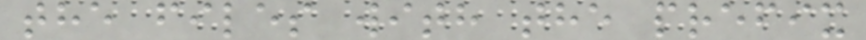the files with the prefix
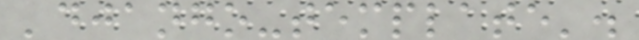'django-template'.
